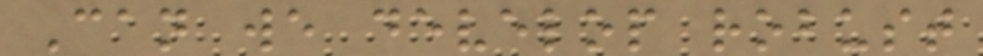Can we develop robust
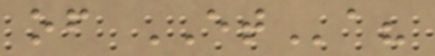of ETa?
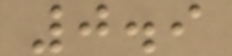0.9
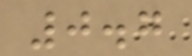0.7
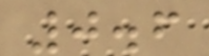0.6
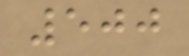500
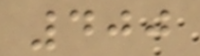400
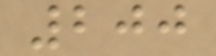200
